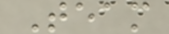Team
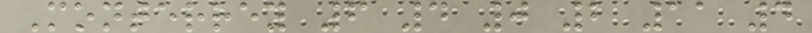Monterrey 6 4 0 2 11 4
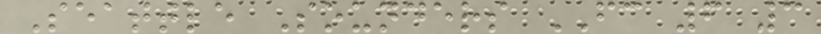Seattle Sounders FC 6 3
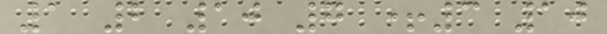1 2 10 7 +3 10
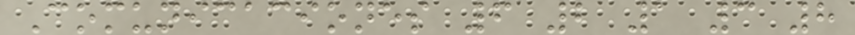Comunicaciones 6 2 1 3 8
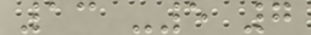13 -5 7
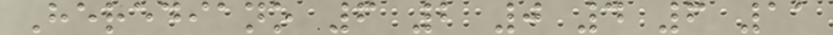Herediano 6 2 0 4 6 11
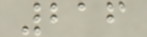216
